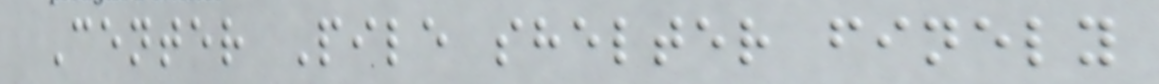Center Pile shelter finely
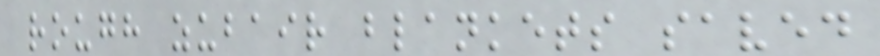rough zubair blankets saved
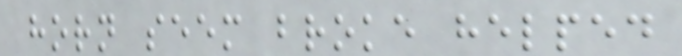horn seem broke helped
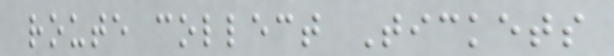route collect Tickets
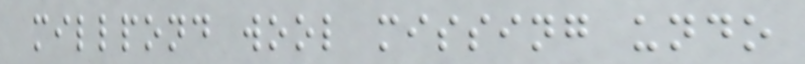millpond wool missing undo
